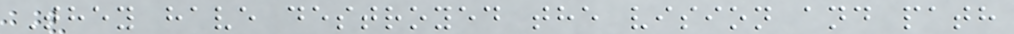They have destroyed the vision and path
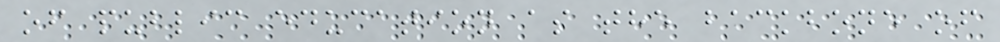of public education as the backbone of
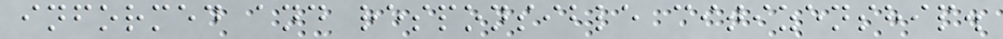informed and responsible citizenship.
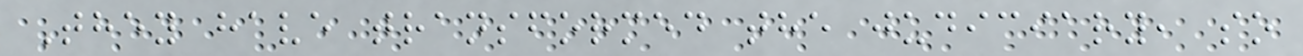They have transformed the judiciary, so
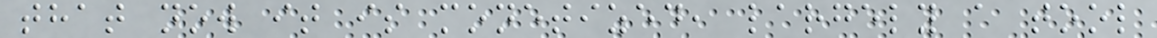that now it is monetized, largely a tool
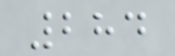284
